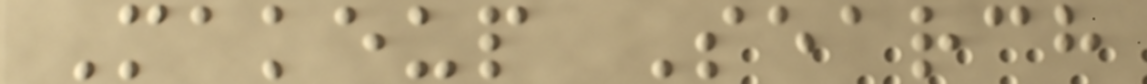Makeup Search
